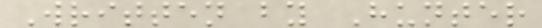Written by Hunter
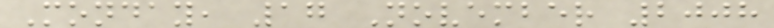Monday, 17 November 2008
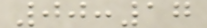00:17
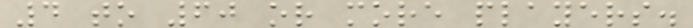4 to 60 or more players.
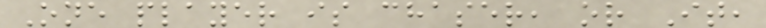One player is chaser, or It,
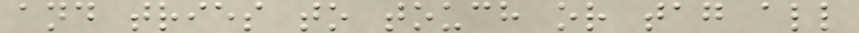and tries to touch or tag all
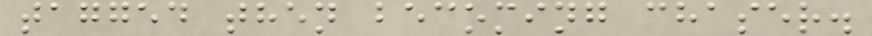tagged then becoming chaser.
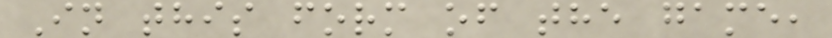In this form of the game,
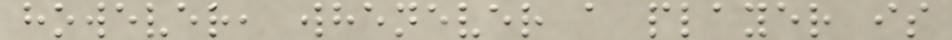however, whenever a player is
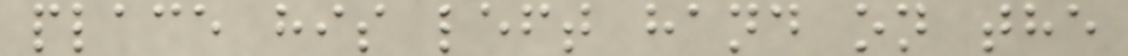place his left hand on the
